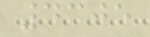4305
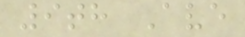9th Ave
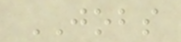JOBS
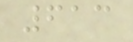613
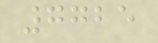7725
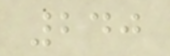240
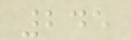245
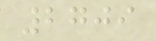2709
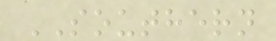SOUTHERN
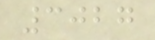3027
